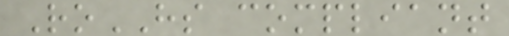RoHS compliant
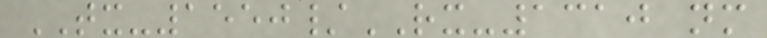TX-1550/RX-1310 nm
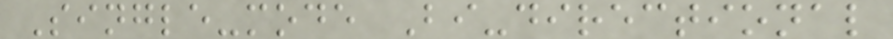Single-mode Bi-directional
